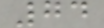74
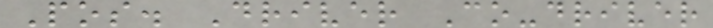Pos. Driver Co-driver
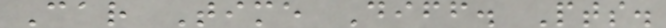Car Time Diff. Pts.
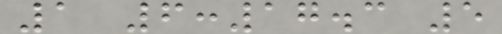1 6:17.3 5
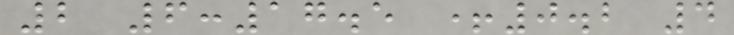2 6:17.5 +0.2 4
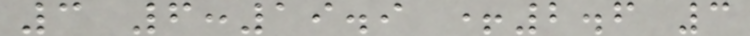3 6:19.9 +2.6 3
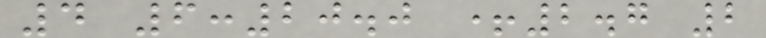4 6:20.0 +2.7 2
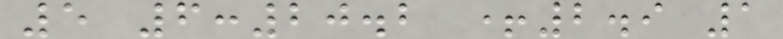5 6:20.2 +2.9 1
